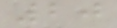20
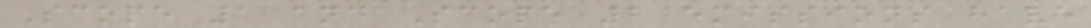Scope 1 and Scope 2 emissions have
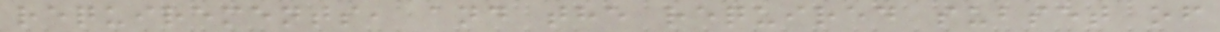requirements, and the required subset of
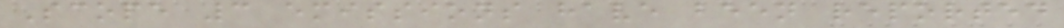Scope 3 emissions have been reported
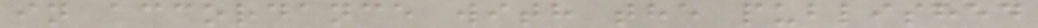in accordance with the published
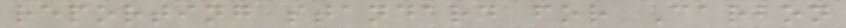reporting standard for Carbon
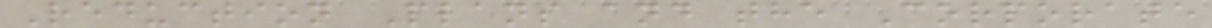Reduction Plans and the Corporate
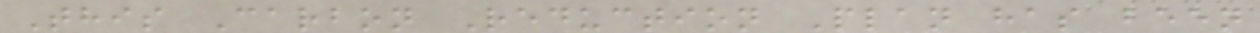This Carbon Reduction Plan has been
